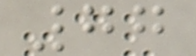77
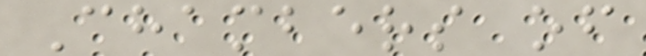Chambers of
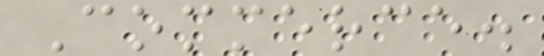Commerce.
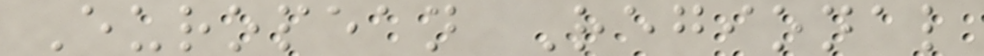European Regional
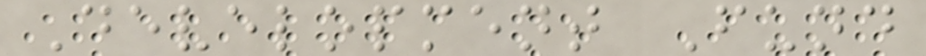Development Fund
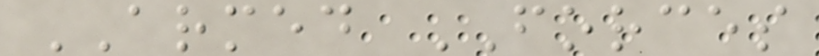ARMED FORCES
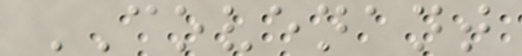COVENANT
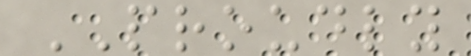PROUDLY
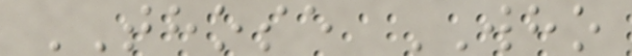THOSE WHO
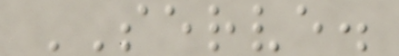SERVE.
